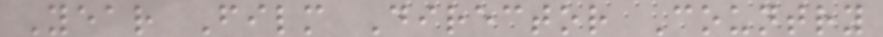Year Film Director Country
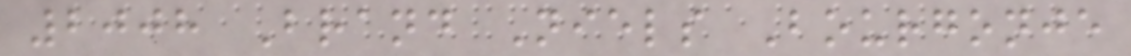2008 Brand Niels Bourgonje
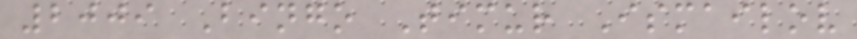2009 Bingo Timur Ismailov
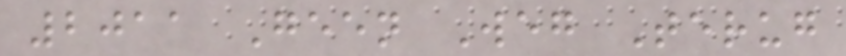2011 Geen Weg Terug
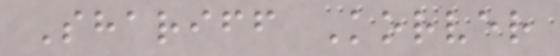Shariff Korver
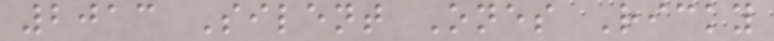2013 Silent Ones Ricky
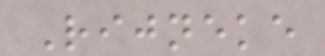Rijneke
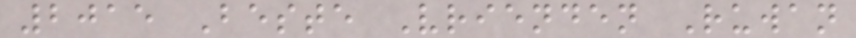2015 Beste Vrienden Ruwan
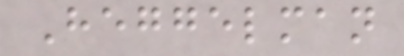Heggelman
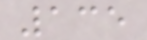135
